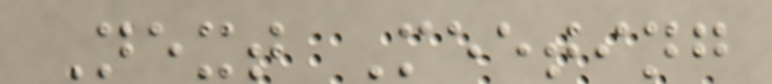Next Meeting
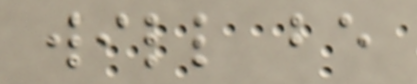will be
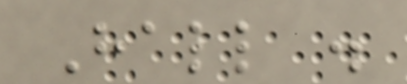Hall .
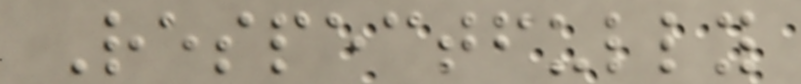Respectfully
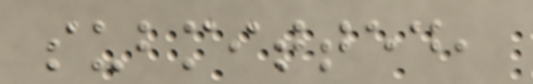submitted,
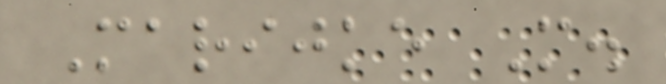Marijke M.
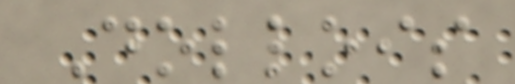Dollois
